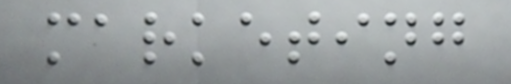marketing
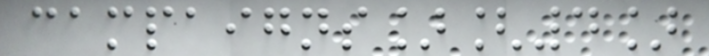campaigns][4]
